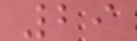29
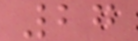27
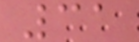31
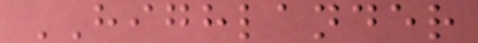HIGHLANDER
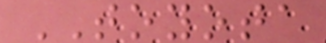TOYOTA
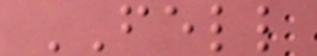FELL
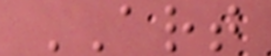ART
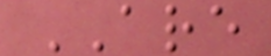ARE
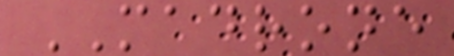MADRONE
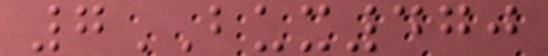7BUX470
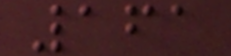161
